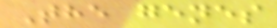The genes
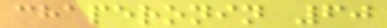chaperonin 60
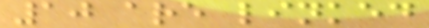10 are linked
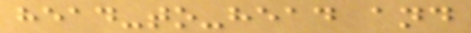head-to-head and
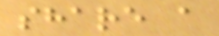share a
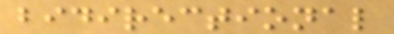bidirectional
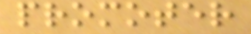promoter
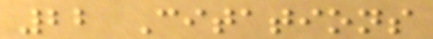22 Citations
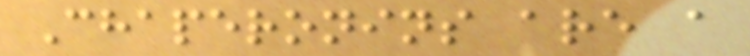Chaperonins are a
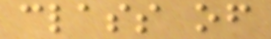class of
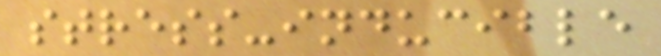stress-inducible
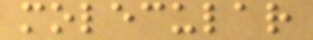molecular
